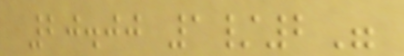20.00 1/2"
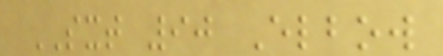SXT 90 Elbow
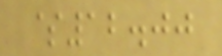$12.00
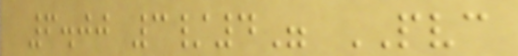6.00 3/4" PVC
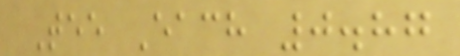Tee Each 0.87
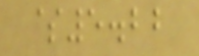$5.22
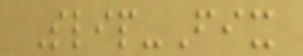Slip-Fix
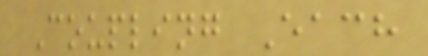Coupling Each
